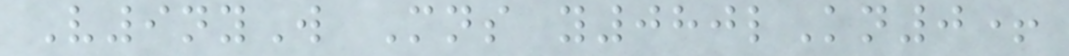V9nyW Mns y080lKn0+
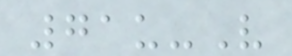71u-V
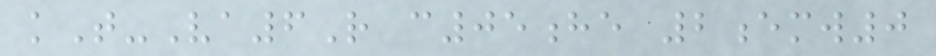kT-Va6R c05he 2emw0
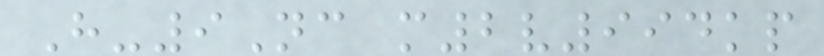H-9Nc m2v994kp
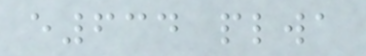e634 plwa
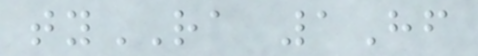tyRA 1Hf
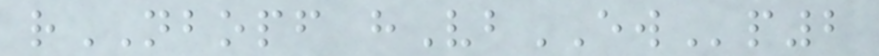rNBOPF hVbEWp2
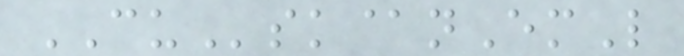CUsk@nEmL
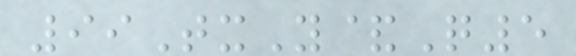99TxY&Q5
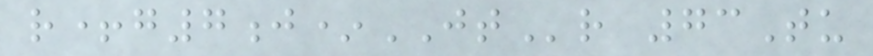r+g7j*JTr 73Tu
